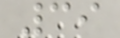39
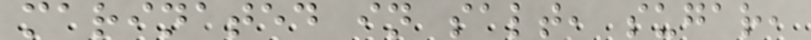marinated in salt, sugar,
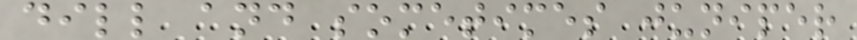dill and sometimes juniper
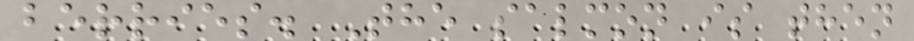berries. The salmon is then
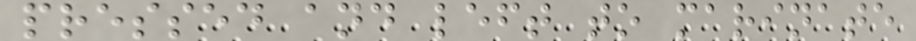pressed and left to marinate
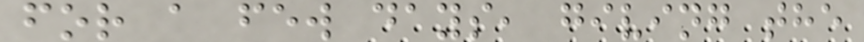for a few days, giving the
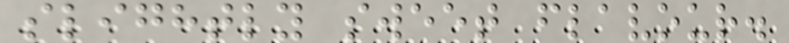slightly sweet flavour.
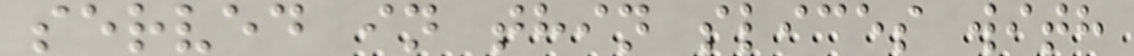served in thin slices with
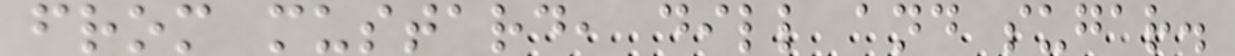from mustard, dill and sugar.
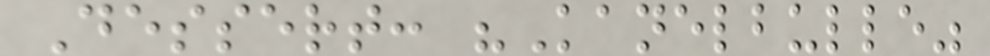Dessert: "Kanelbulle"
